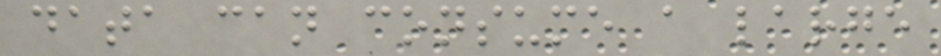data can consume a large
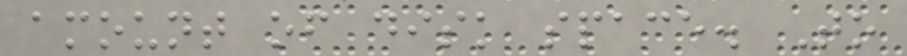amount of disk space. To
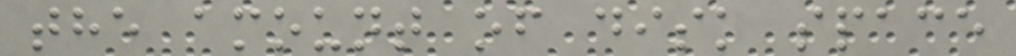the amount of disk space
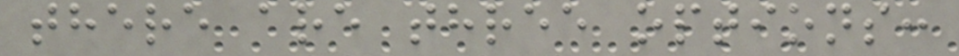there are three options:
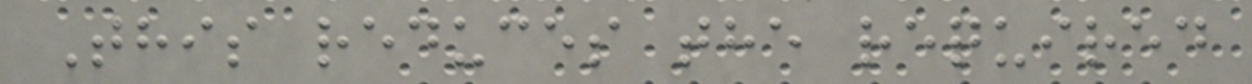This reduces the required
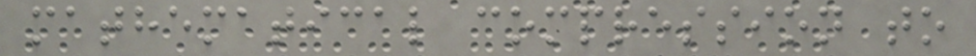mathematical compression to
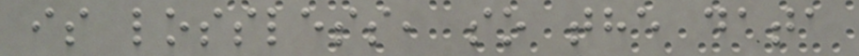is lossless, so the data
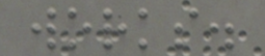works.
